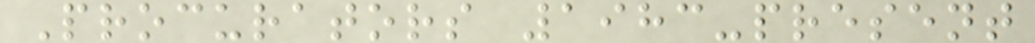Procurators 1983-present
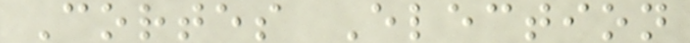Cortes Election
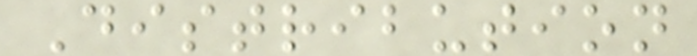Distribution
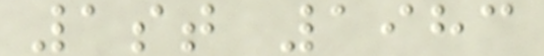1st 1983
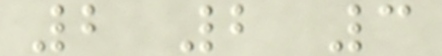2 2 3
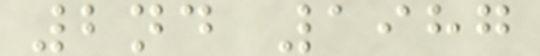2nd 1987
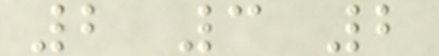2 3 2
